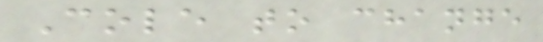Cole to change
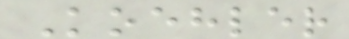Koehler
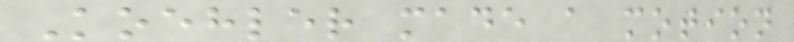Koehler made a motion
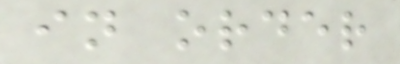in order
